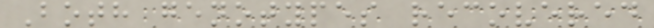Both genotypes recovered
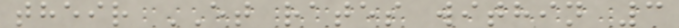their ET rates within 3
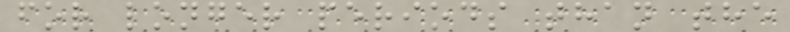for longer periods than the
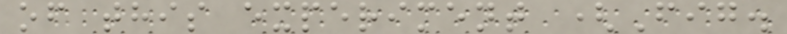of this experiment (Fig.
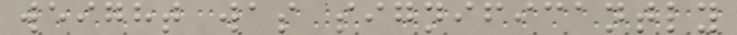weight was significantly
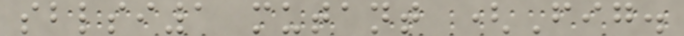sblsi1 mutant (Fig.
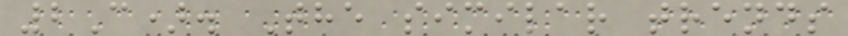2C). The similar trends
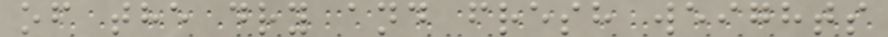of the dry and fresh weights
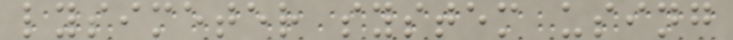lysimeter system using
